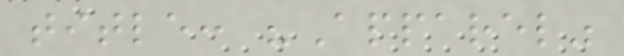title: "Apparel"
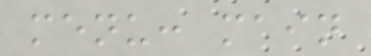menu: main
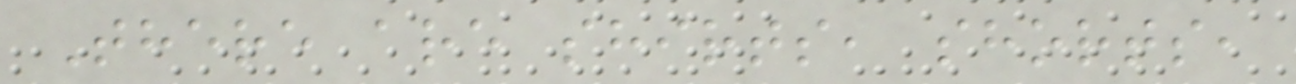There are shirts, shorts,
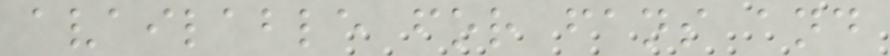available for fans and
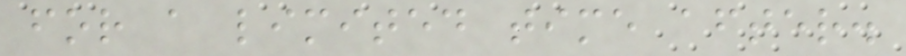for a limited time after.
